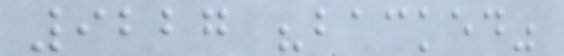9227 "backed"
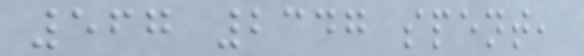567 2347 spent,
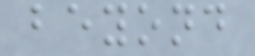beyond
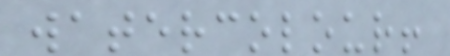watercolour!
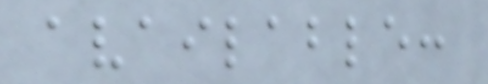available:
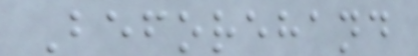Beforehand
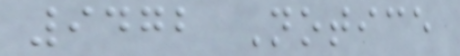9472 Notice
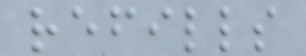refills
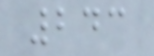243
